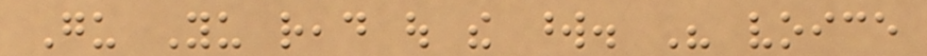Gu Yu read out the word. His voice
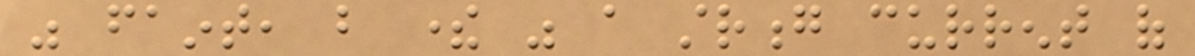was faint, but there was a strong current of
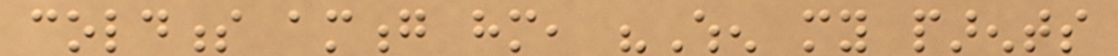coldness among him, "When my parents
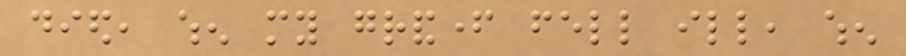died, when my grandfather fell ill, when
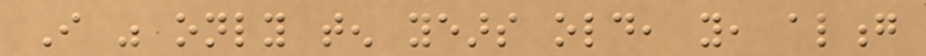I was only ten years old, you, along
